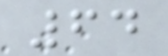64
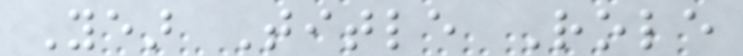Year Title Role
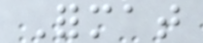Format
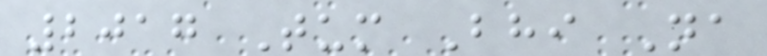2017 Tum Bhi Na
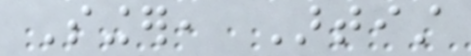Singer, Artist
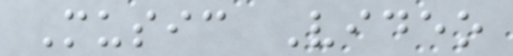Music Video
